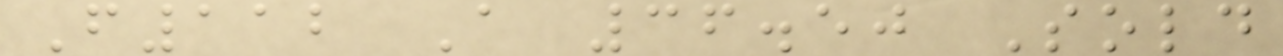F112 A 36.50 Sold
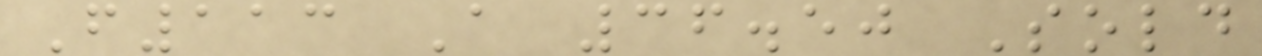F113 A 36.50 Sold
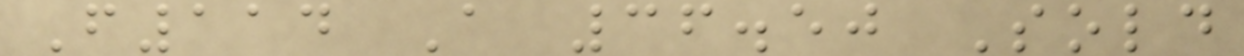F114 A 36.50 Sold
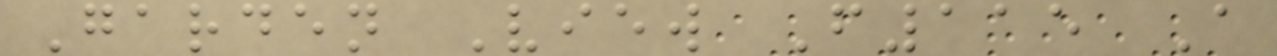Garden View F115 A
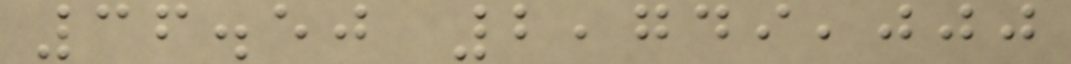36.50 2,749,000
